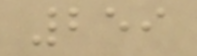259
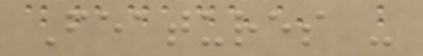Features -
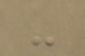-
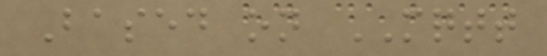Based on MQTT
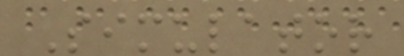Simulator
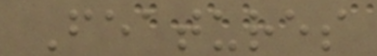Features
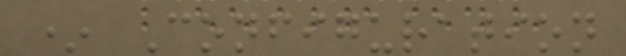* Configuration
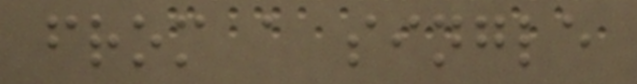from a single
